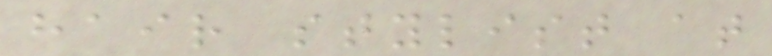hair stylist at
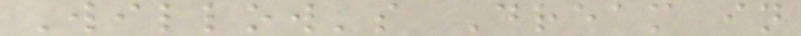Willow's Dream in
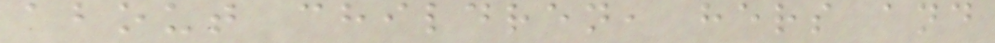about children, hers and
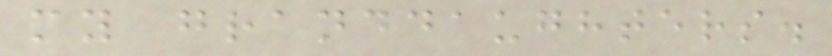my granddaughters.
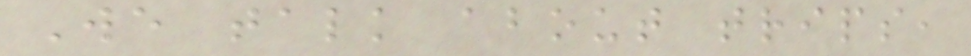We talk about trips,
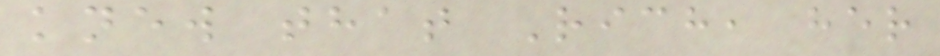knew that Rich, her
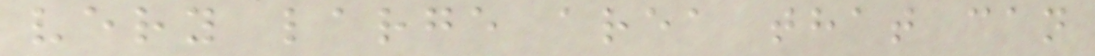very large area that can
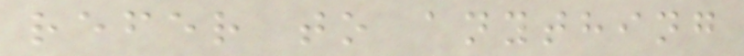refer to anything
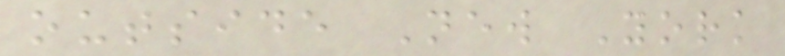outside New York
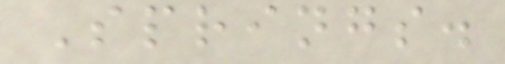Springs.
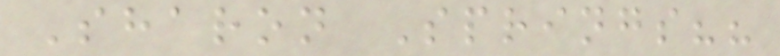Sharon Springs??
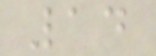14
